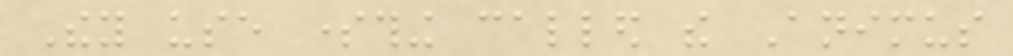They use something called the Animus
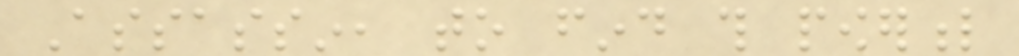Assassin, to find this powerful
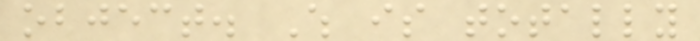object. Which is totally
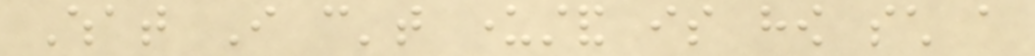What I can't understand is how such a
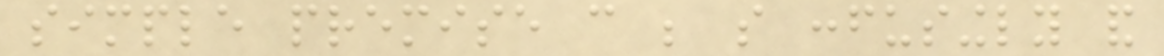simple premise can be so confusingly and
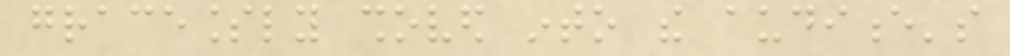gracelessly shoved into the audience's
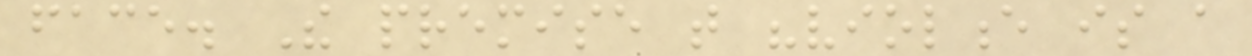face. The premise that "violence is a
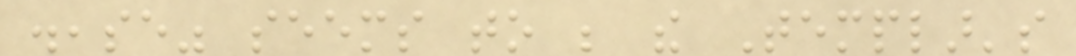disease" seems to be the Templar's
